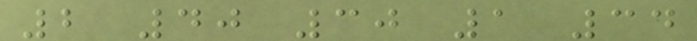2 40 30 1 34
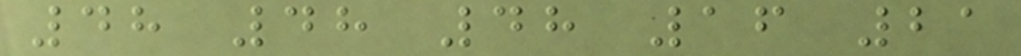48 48 48 16 21
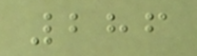286
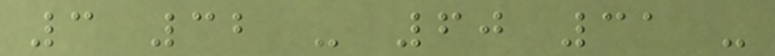3 32 - 60 31 -
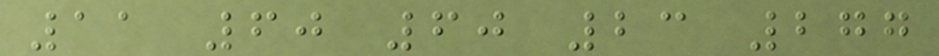11 60 60 23 277
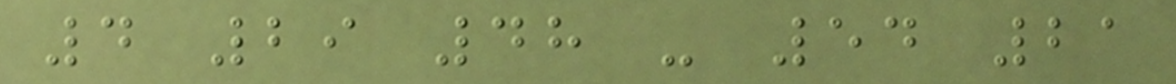4 29 48 - 54 21
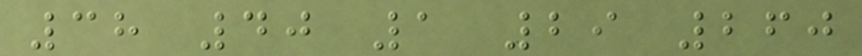38 40 1 29 260
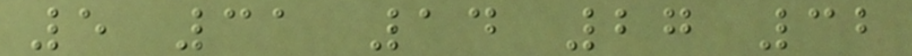5 31 14 27 32
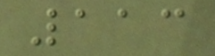113
